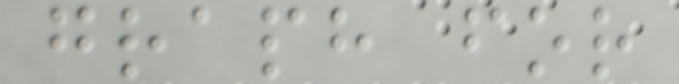graph for
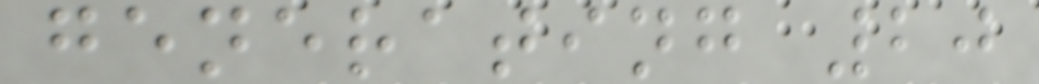generating 20
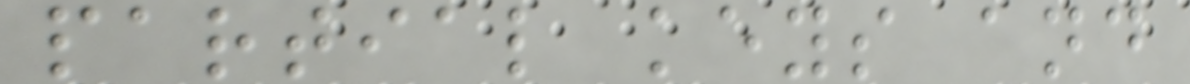partial keys and
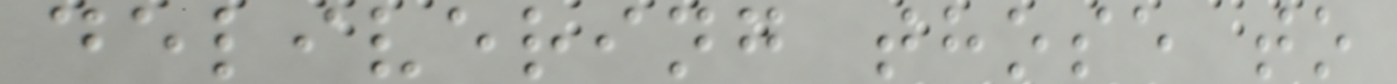delivering those to
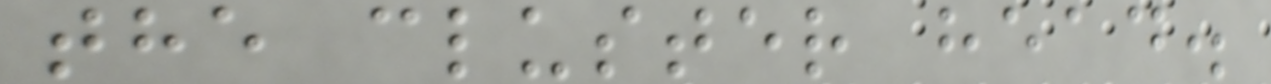the cluster head.
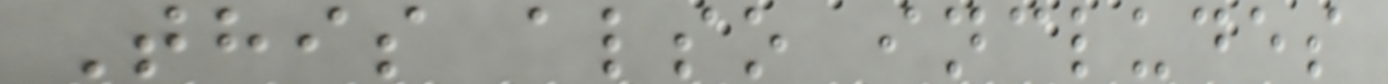This also includes
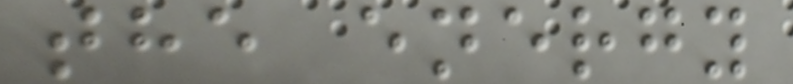the energy
